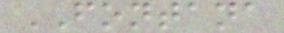FONTANA
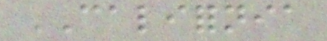CALIFORNIA
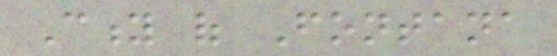City of Fontana
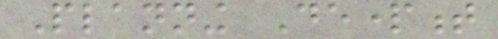Planning Department
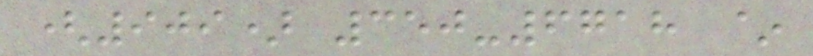(909) 350-6718 ~
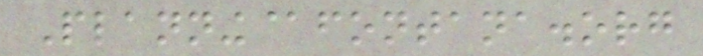Planning@fontana.org
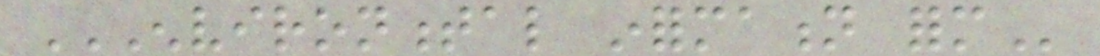ENVIRONMENTAL INFORMATION FORM
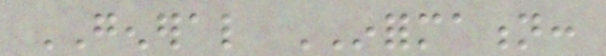GENERAL INFORMATION:
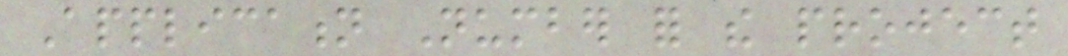Application Number for the project
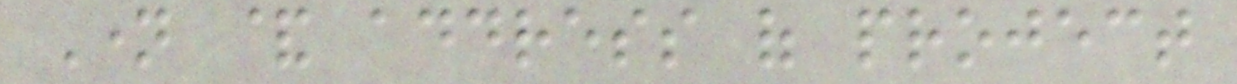Name & address of project
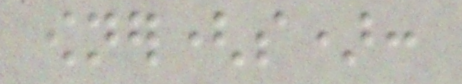owner(s):
